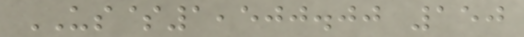US$1,500.00 150
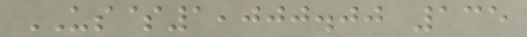US$1,000.00 135
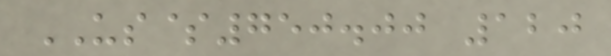US$750.00 120
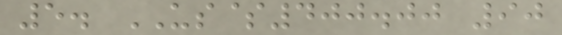5. US$400.00 90
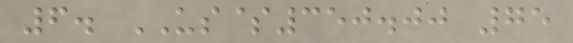6. US$350.00 75
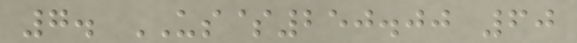7. US$250.00 60
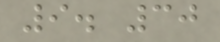9. 30
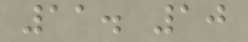11. 10
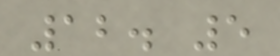12. 5
